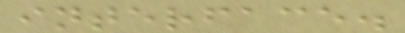interface.
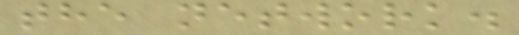the network.
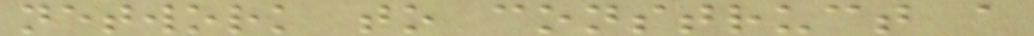network to construct a
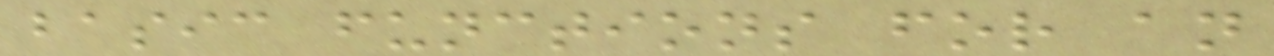basic functions for an
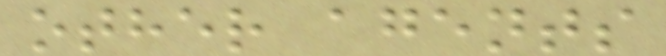other agents
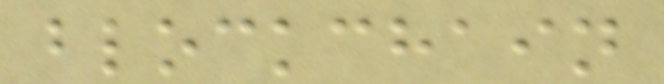blockchain
